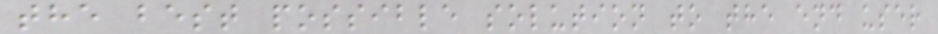the best possible solution to the end user
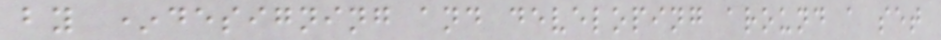by *designing and developing around a set
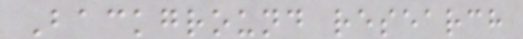Background research
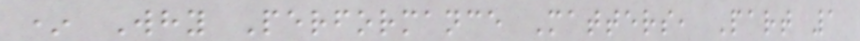* Why Performance Matters, Part 1
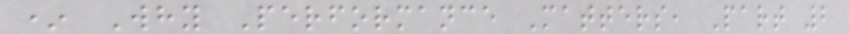* Why Performance Matters, Part 2
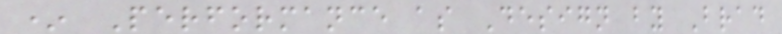* Performance as Design by Brad
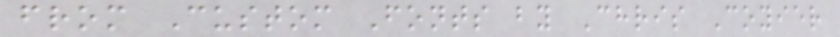from Custom Fonts by Chris Coyier
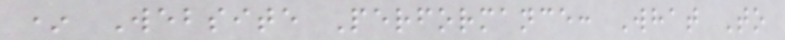* Website Performance: What To
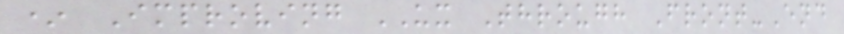* Improving UX Through Front-End
